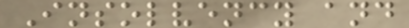Insolvency and
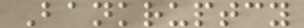Bankruptcy
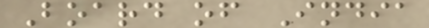Board of India
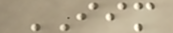IIM
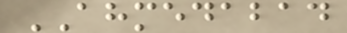AHMEDABAD
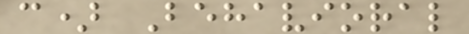c) Behavioral
